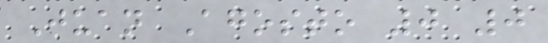Juan Agosto 0 0
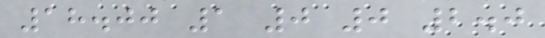18.00 1 0 0 2.0
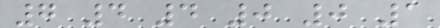7 4 4 0 0 1
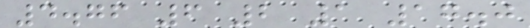4.76 6 2 1 17.0
